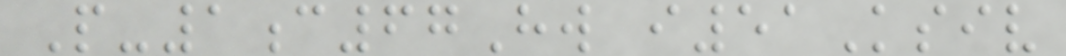P-1c67Hw i51Ksiv
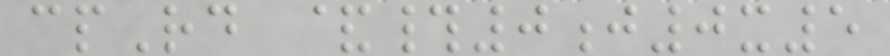cpRd &#0j0x5
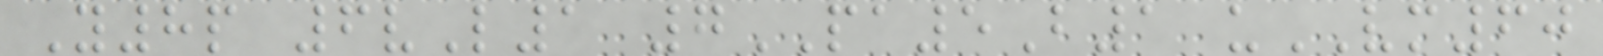Y8p 6vL1 7PA5B1 uVM60
